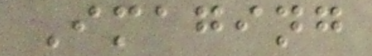Imaging
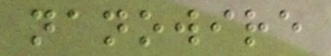nanowire
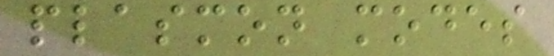plasmon modes
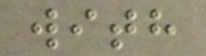with
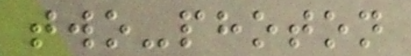two-photon
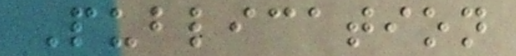Publication
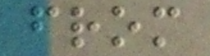from
